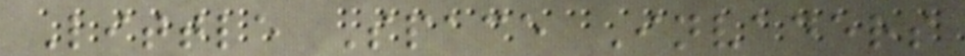Little Space Invaders
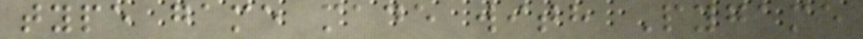type game made with Pygame
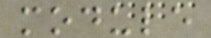module
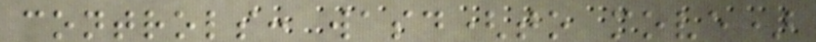controls: wasd(to move)
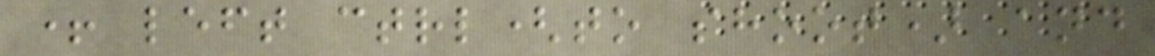+ left ctrl(to shoot) and
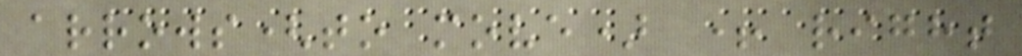arrows(to move) + right
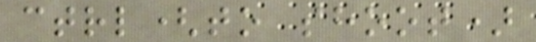ctrl(to shoot)
